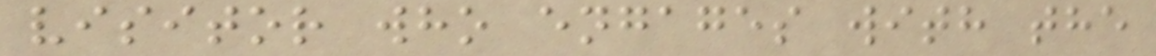visitor who engages with the
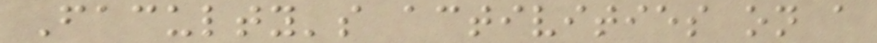Faculty's activities on a
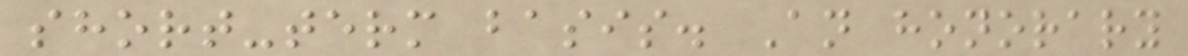short-term basis. An honorary
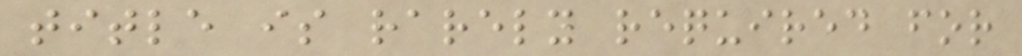title is rarely required for
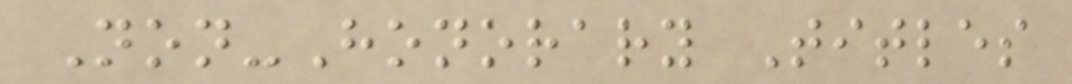Non-Honorary Titles
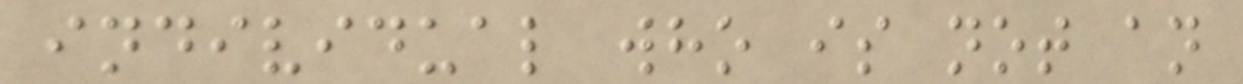individual who is not an
